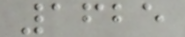1625
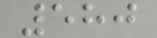580
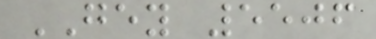GEY 5506
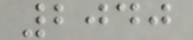2040
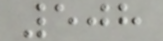508
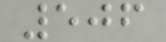506
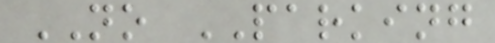NO PARKING
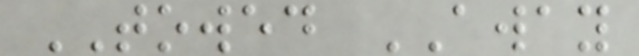TOWED AWAY
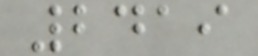2419
